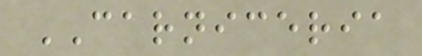CARNICERIA
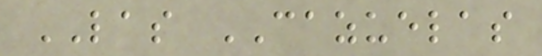LAS CAZUELAS
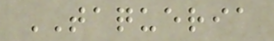TAQUERIA
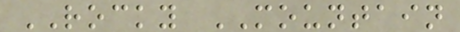ROCKY MOUNTAIN
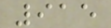915
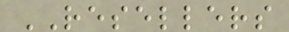RESELLERS
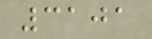3101
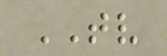TV
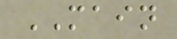MAIN
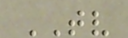TV
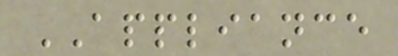APPLIANCE
